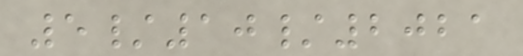5/10/2021
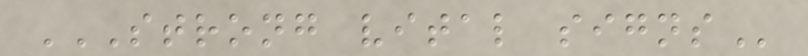STRONG VITAL SIGNS
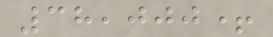38,000+
